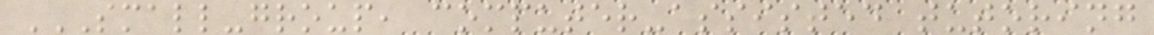SMALL-GROUP, COMPUTER-ASSISTED TUTORING
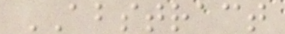ABSTRACT
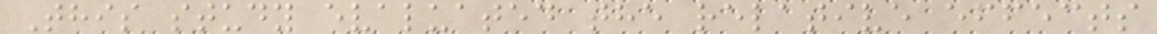This study evaluated the relative effects
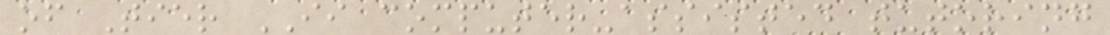of Tier II computer-assisted tutoring
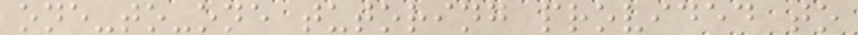one-to-one tutoring provided to
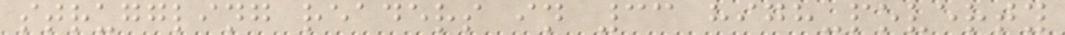struggling readers in 33 high-poverty
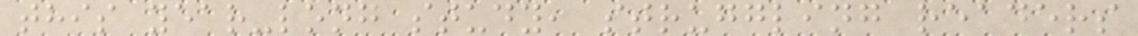this year-long study, struggling readers
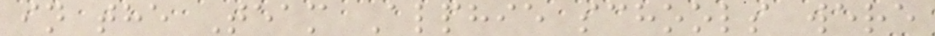in the Team Alphie schools were
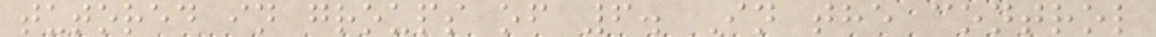tutored in groups of 6. In the control
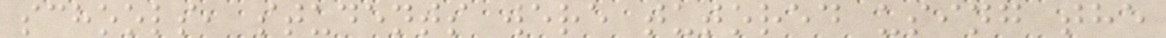schools, students were tutored using the
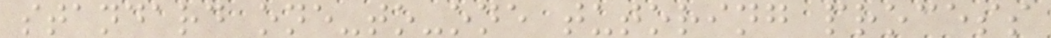standard one-to-one tutoring process
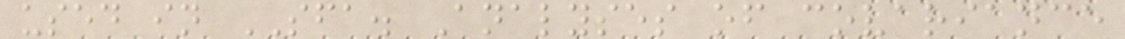used in SFA. Analyses of covariance
